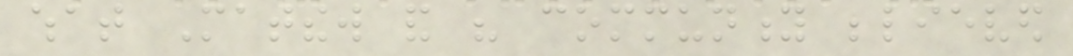what Matthew and his community believed
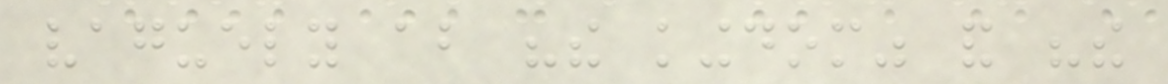vaguely about "the kingdom" and "the
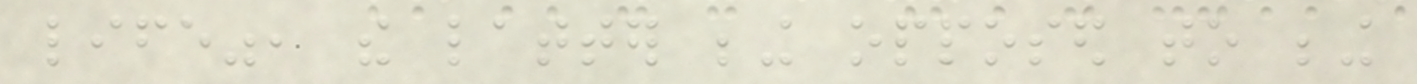life", the latter being opposed to being
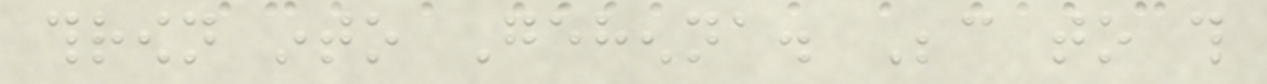thrown into Gehenna. Because to this
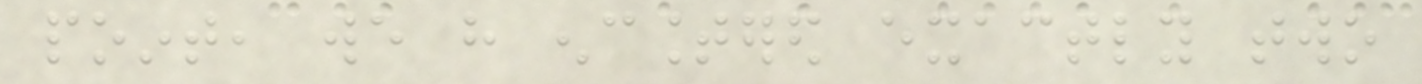point, we have encountered exactly two
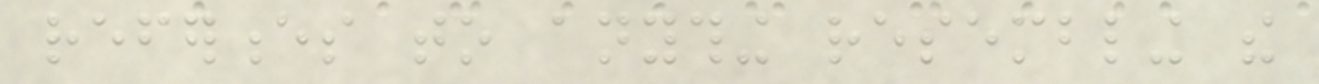references to anything resembling the
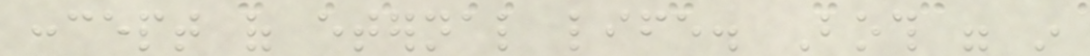concept of eternal life. Both were in
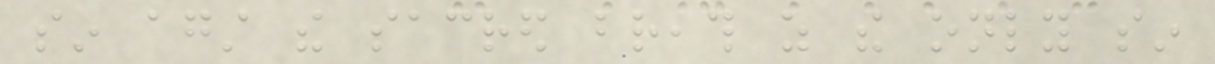sin against the sacred breath as the only sin
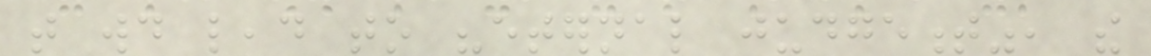that would lead to "eternal judgement", the
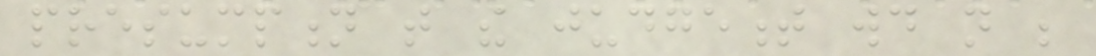presumption that the judgement would not be
